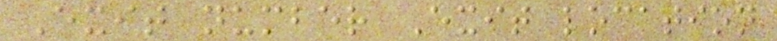Exit number Exit location
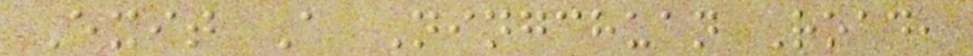Exit A Ningchuan Road,
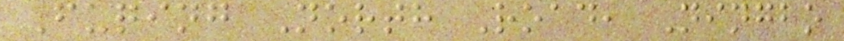Fuqing North Road, Ningbo
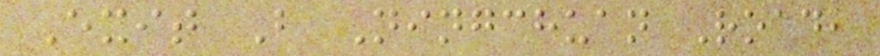Exit B Ningchuan Road,
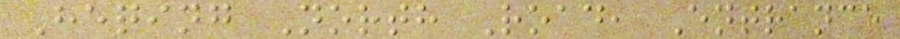Heqing North Road, Entrance
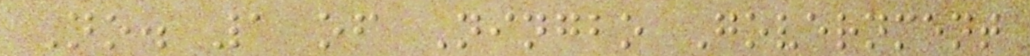No. 1 of Ningbo Government
